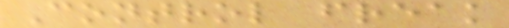Control freak
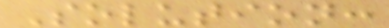Solution:
